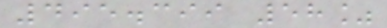495.399 58%
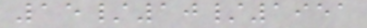15/10/1951
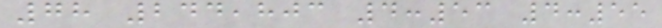78 244,803 4:53 4:55
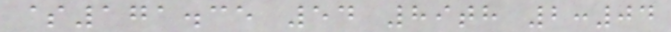$171.35 54 89th 2:04
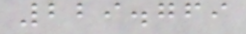229.769
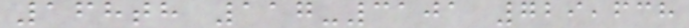168th 117-3101 729,638
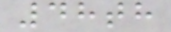48th
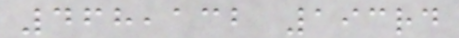468,132 193rd
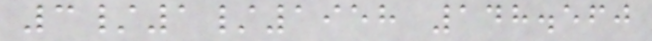3/1/1958 148.560
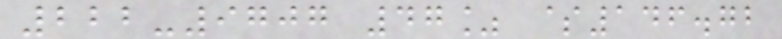222-9707 47% $146.72
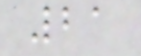21
